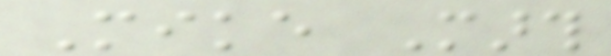Mike Marth
